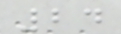24
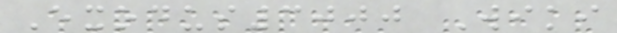Exodus3000 Wiki
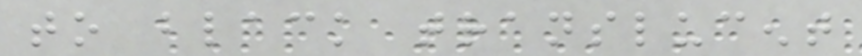to black translucent
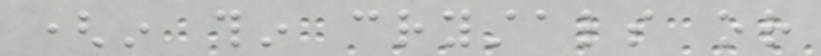(in thin crystals or
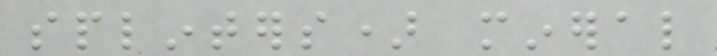splinters) mineral
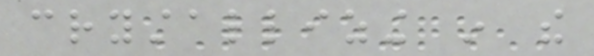crystallizing in the
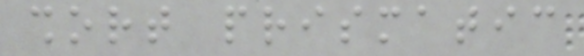short prismatic
